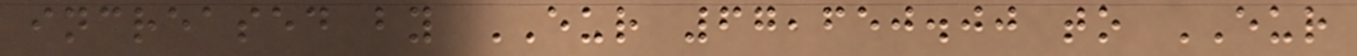increased by EUR 67,650.00 to EUR
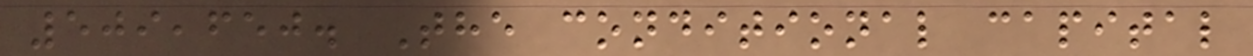509,650. The conditional capital
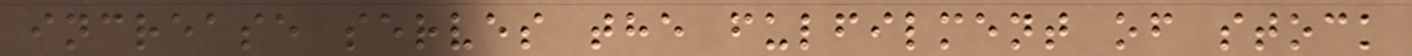increase serves the fulfilment of stock
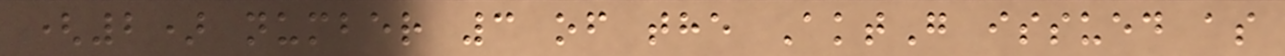(2) number 3 of the AktG issued as
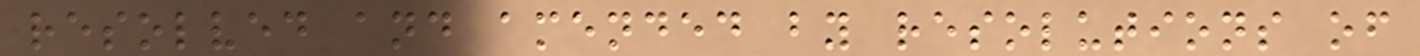resolved and amended by resolutions of
